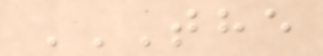THE
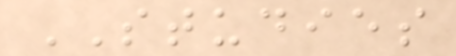STUDIES
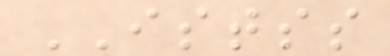ISTSS
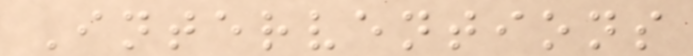Interventions
